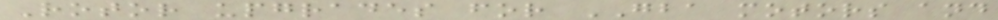Rotor upgrades for GBA motors and
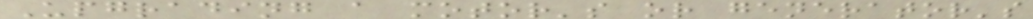Upgrading a motor's or generator's
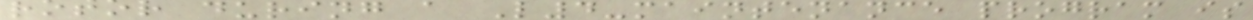rotor during a L4-maintenance program is
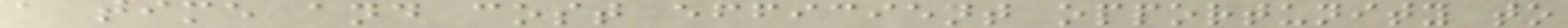a time and cost efficient opportunity to
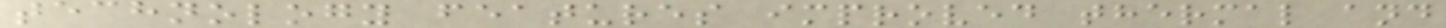technology features improved thermal and
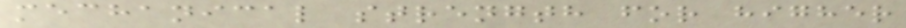mechanical strength for higher
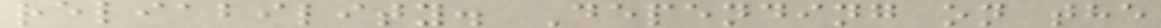reliability. Depending on the
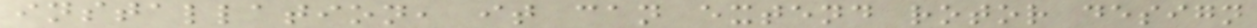installation, it can extend rotor design
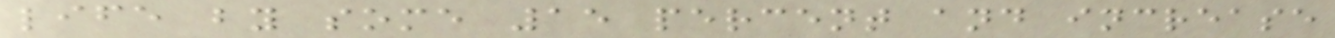life by some 15 percent and increase
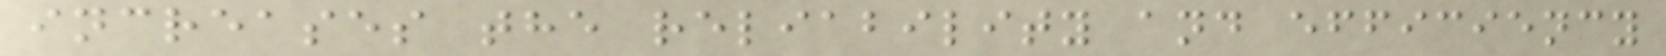increases the reliability and efficiency
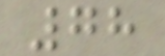78
